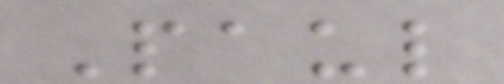Paul
